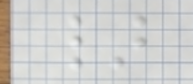}
